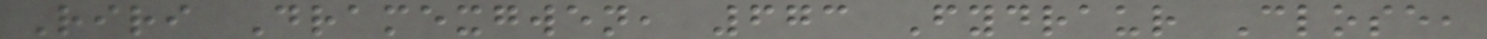Riri Dramexgwen, 673 Fydraur Close,
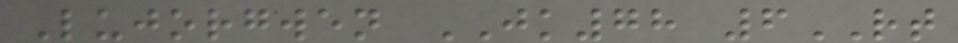Lujorgwen JK78 6RT
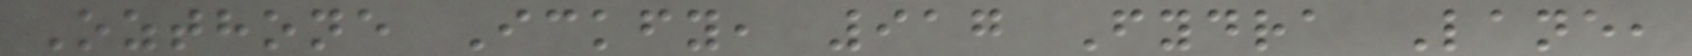Ozthone Ickfy, 917 Fydra Lane,
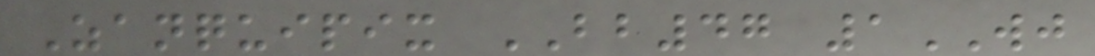Zanquipix BB47 1WJ
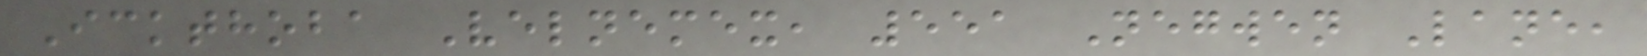Ickthoba Velnemex, 551 Negwen Lane,
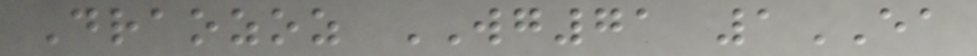Draozoz WG71 1EA
